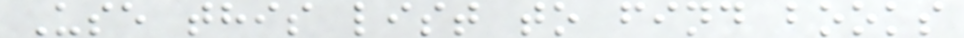Use this list to find books
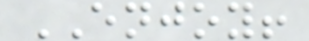ENJOY!
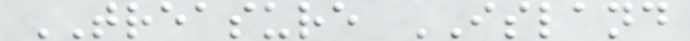TREASURE ISLAND
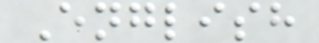English
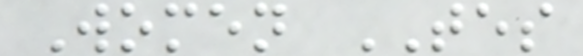Women TES
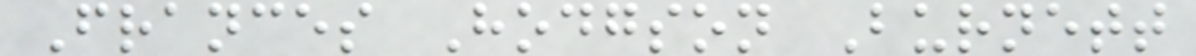Frances Hodgson Burnett
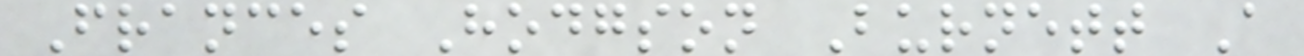Frances Hodgson Burnett A
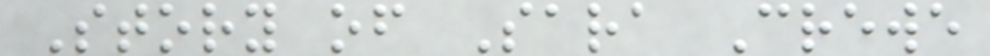Story of Sara Crewe
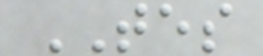TES
